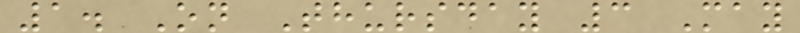1. On Thursday 3 May
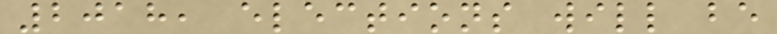2018, elections will be
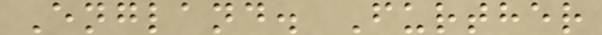England. Further
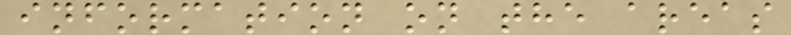information on the areas
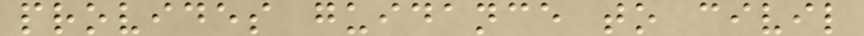provides guidance to civil
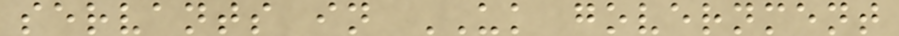servants in UK government
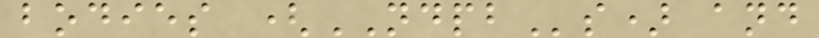bodies (NDPBs) and
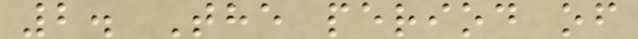2. The period of
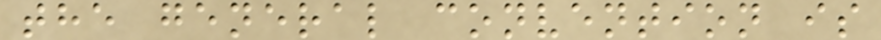the general convention is
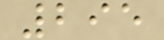295
